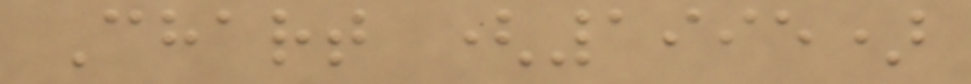Chart (1995)
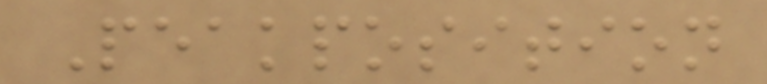Peakposition
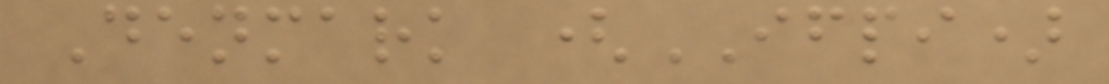Denmark (IFPI)
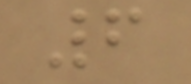6
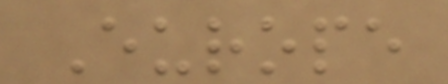Europe
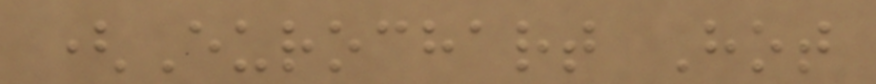(Eurochart Hot
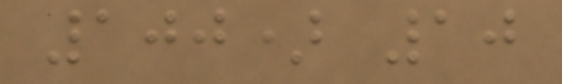100) 10
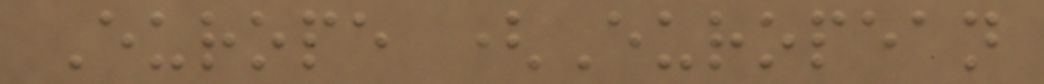Europe (European
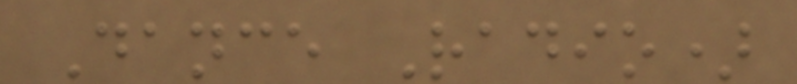Dance Radio)
